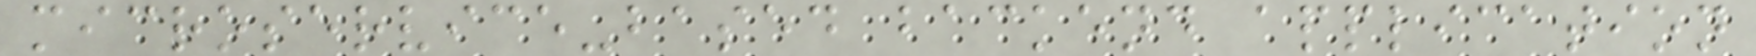microservice-based backend application
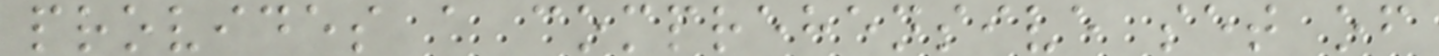provides a comprehensive set of
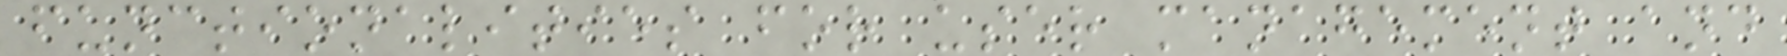functionalities for user management and
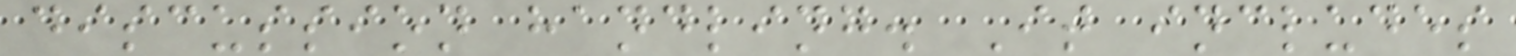discussion handling. It includes
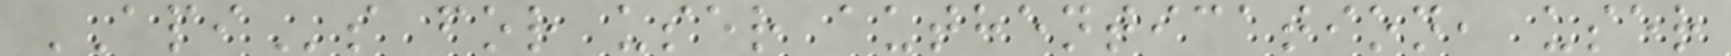APIs for user authentication, user
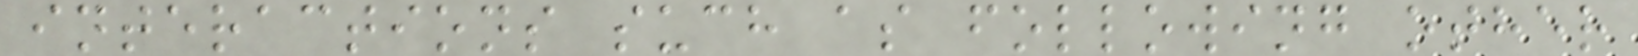interactions such as following other
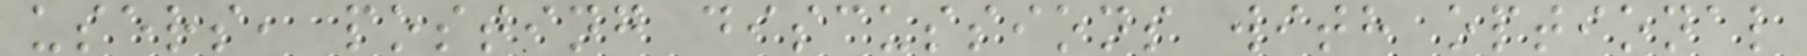users, posting discussions with optional
